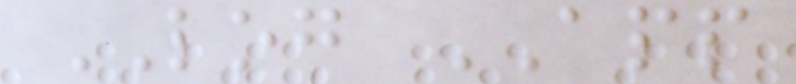LOG APP
